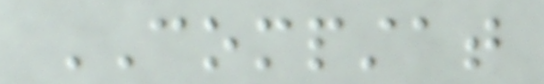COMPSTAT
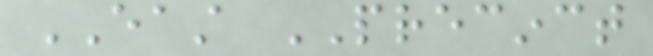EAST PRECINCT
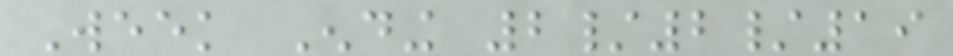Week Ending 2/2/19
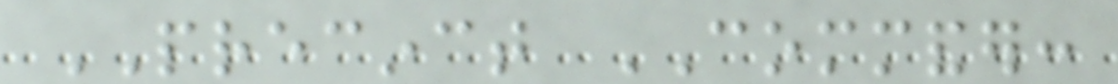PRECINCT COMMANDER:
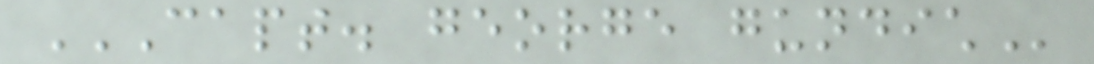CAPT. GEORGE GUNDICH
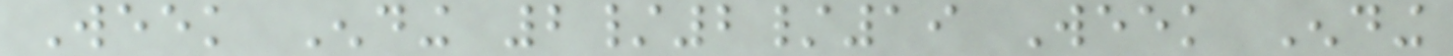Week Ending 2/2/19 Week Ending
